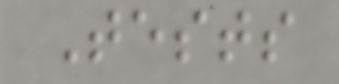Tests
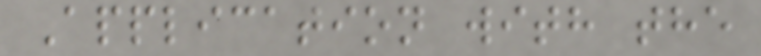Application with the
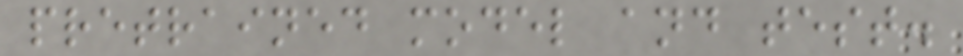pretrained model and test.
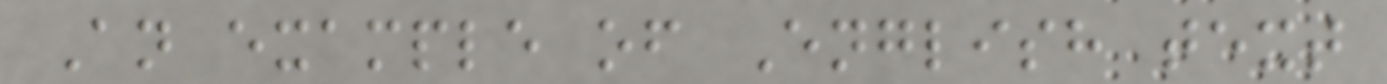An example of English text
